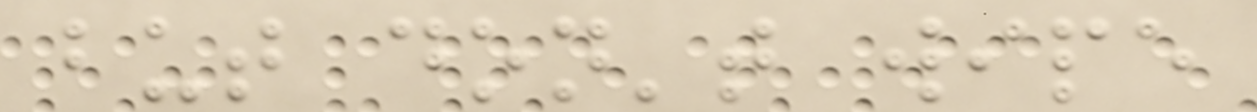but don't wipe
